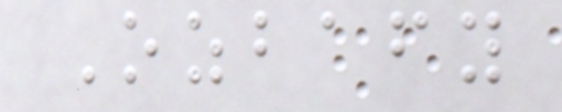Ozbafy
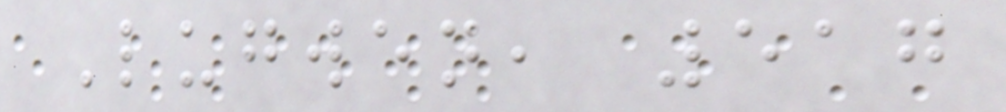Lugwen, 517
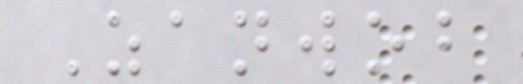Zanwob
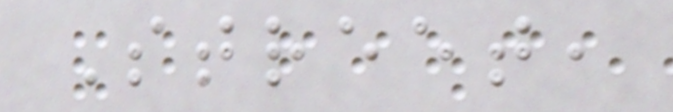Street,
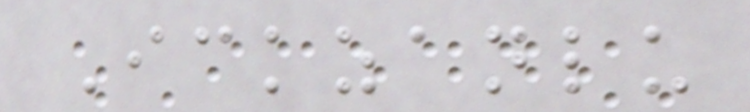Ickzanlu
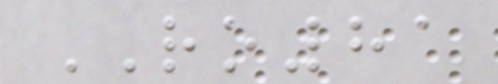RO81
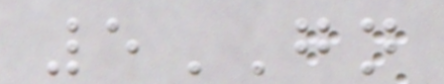5GN
